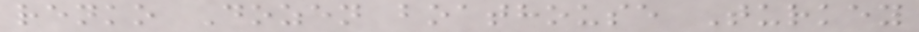renko Dozen boathouse Turkey
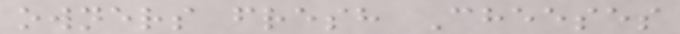owners fresh Cheeses
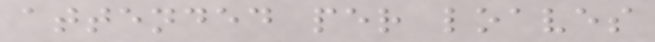attended per loaves
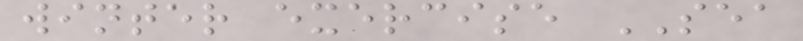winter exercise SEA
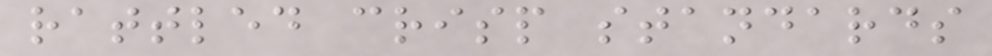rattled crisp standards
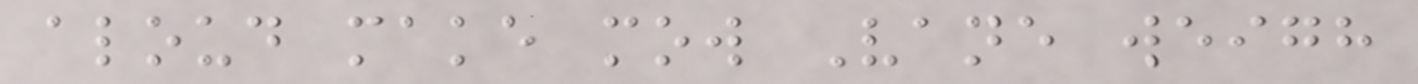aloud make mow Vane weigh
